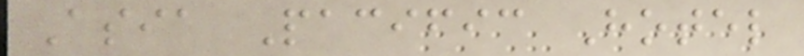Asia Pacific Hotel
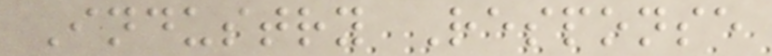Industry Response
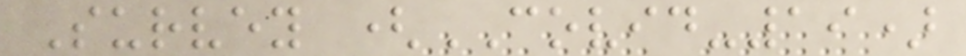Survey (COVID-19)
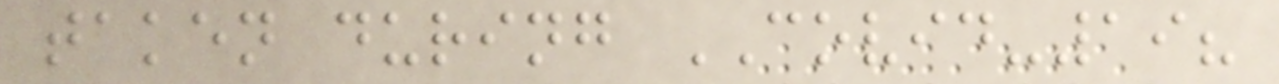taken during COVID-19?
